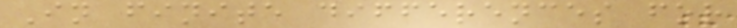In finite differences for
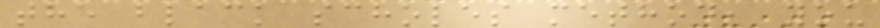the black scholes method, you
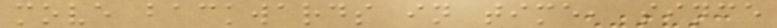move backwards in time, since
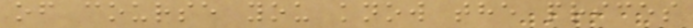of course you know the prices
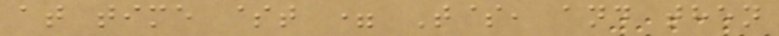at time $t = T$, and then
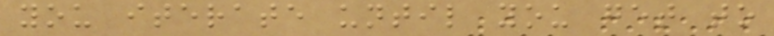you iterate until you get to
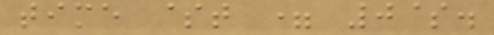time $t = 0$.
